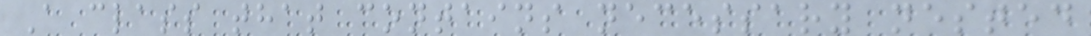A class that contains necessary nested
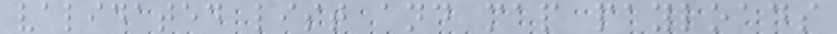validated list and map payloads
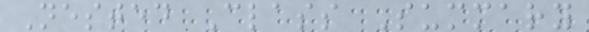Nested Class Summary
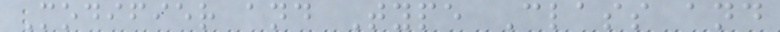Modifier and Type Class and
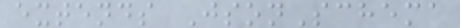extends JsonSchema
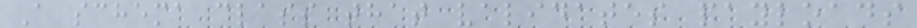A schema class that validates payloads
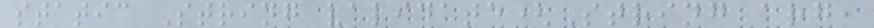static String validate(String arg,
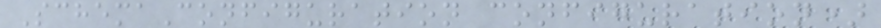SchemaConfiguration configuration)
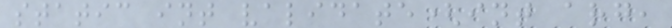static int validate(int arg,
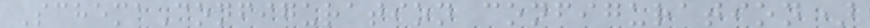SchemaConfiguration configuration)
